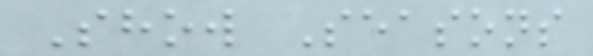Show Seasons
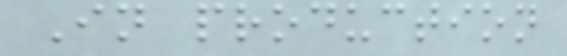In production
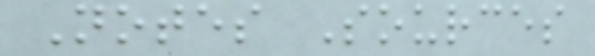Notes Sources
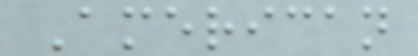American
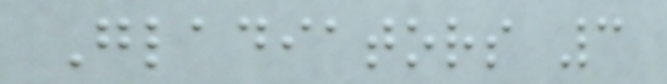Gladiators 3
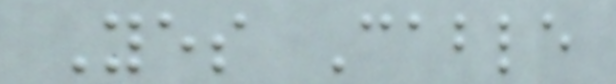Yes Cable
